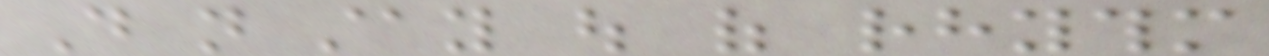Do not stay out of rhythm
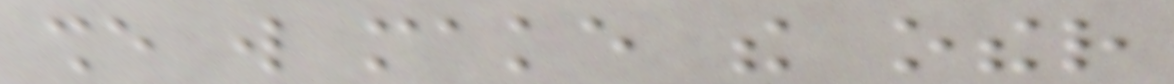she will make the other
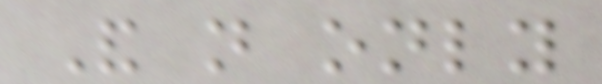And not only
